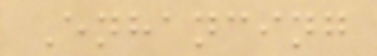Enhancing
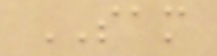SAM
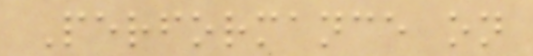Performance on
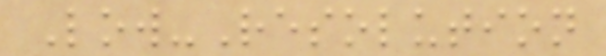Low-Resolution
